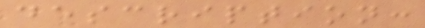description:
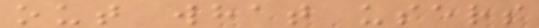out what users
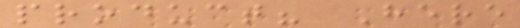product? Here
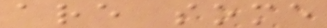are some
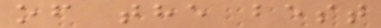of the best
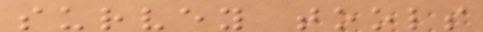survey tools
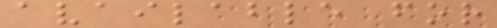available for
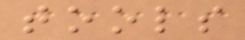tools
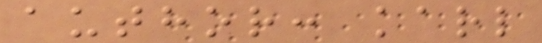author: karl
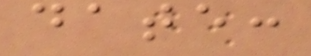date:
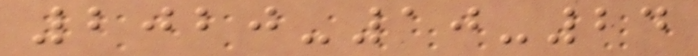2020-10-24
